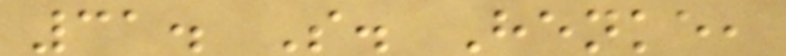31. S. Henke,
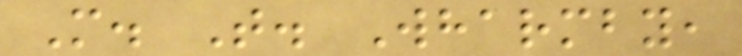M. T. Wharmby,
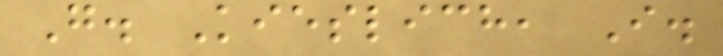G. Kieslich, I.
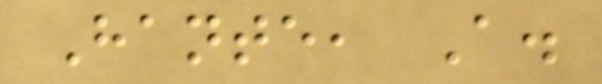Hante, A.
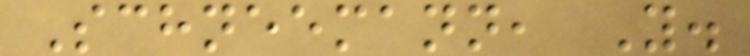Schneemann, Y.
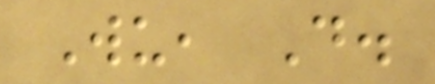Wu, D.
